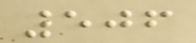506
